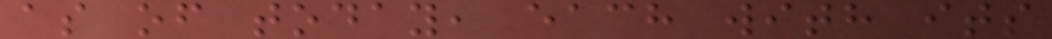as of today, each with its
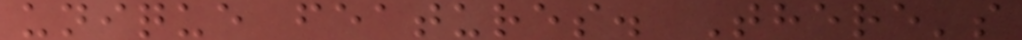unique features. There's
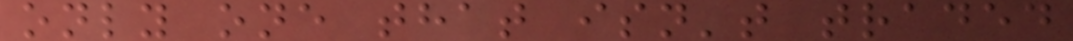only one that isn't traded
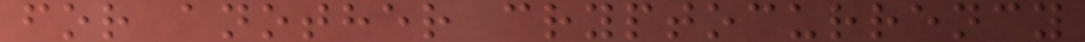for another cryptocurrency
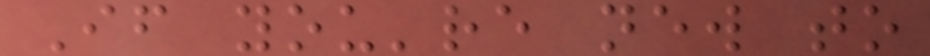If you're new to
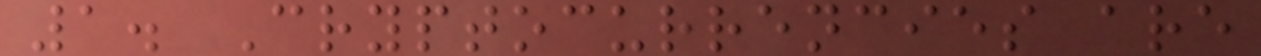1. Cryptocurrencies are
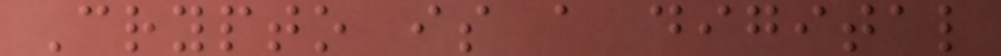Crypto is a digital
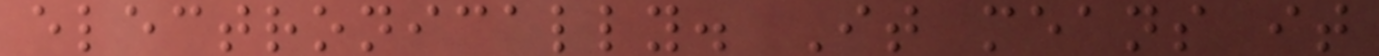electronically. It means it
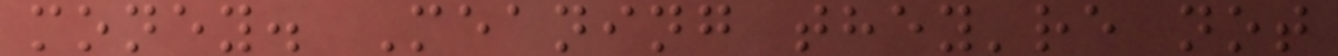money. Meaning they're not
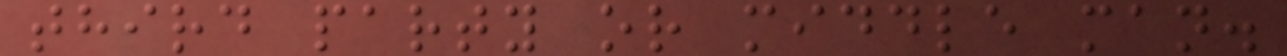third party or middle man.
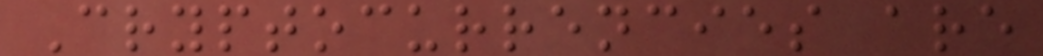Cryptocurrencies are
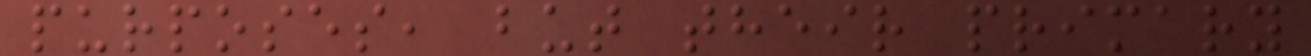purposes, but their primary
